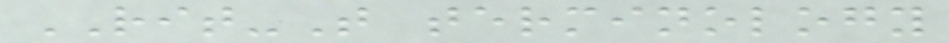RIT-T terminology
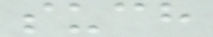such
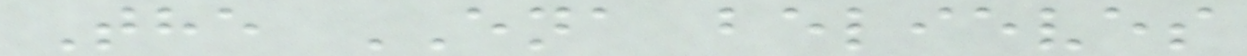The ENA believes
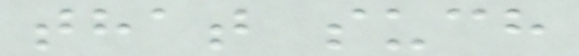that such
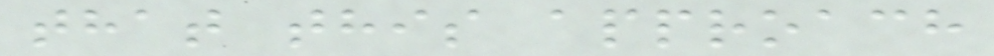that this approach
